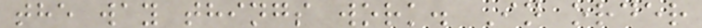the way things work. In order
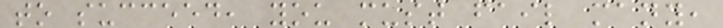to succeed, you must fail many,
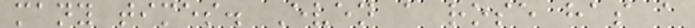many times. Even a rose has a
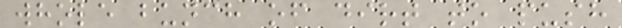whole bunch of dirt to push
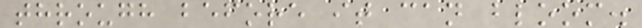through before it can bloom.
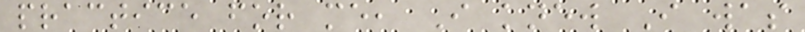practice for me, I knew I was
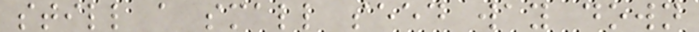still a small seed way down
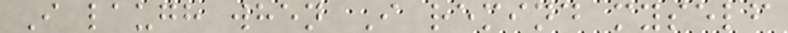I laugh when I remind myself
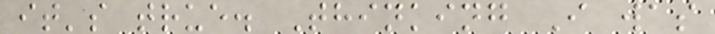it's true. Thinking I was
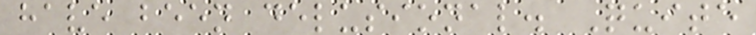have been delusional. Quite
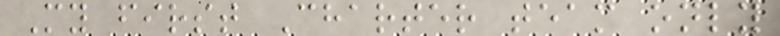My first Charter team only
